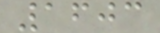1603
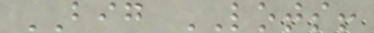BIG LOTS!
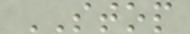STOP
